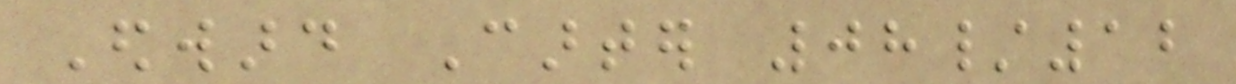Edward Carter 08/12
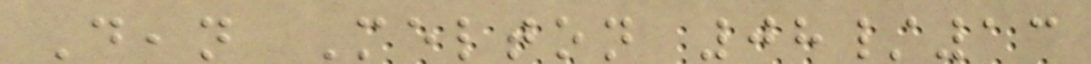Dean Melton 08/13
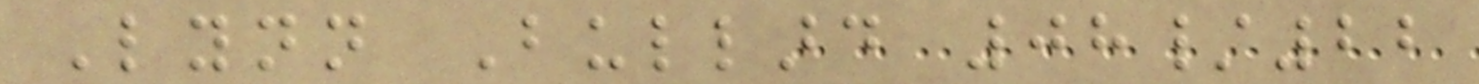Lynn Bullard 08/22
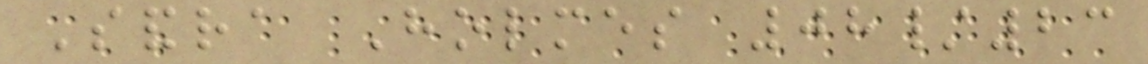Sandra Holmes 08/23
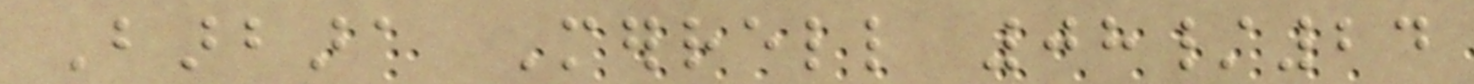Barbara Merrell 08/24
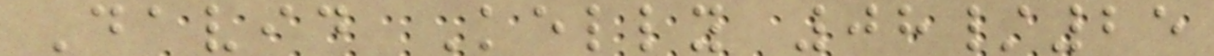David Kelly 08/25
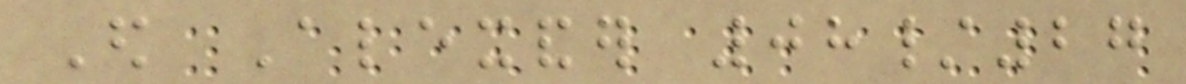Ed Alexander 08/27
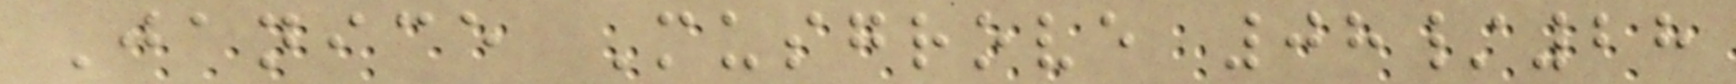Janice Musgrove 08/28
